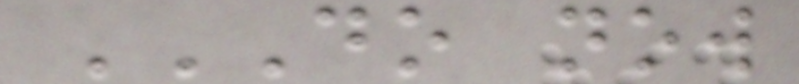DO NOW
